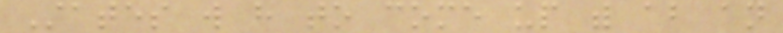States will have to come up with about an
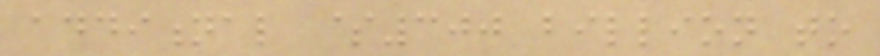additional $300 billion to
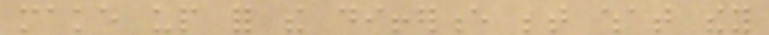make up for the difference between what they
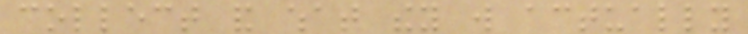collect and what they will actually
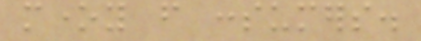money from consumers.
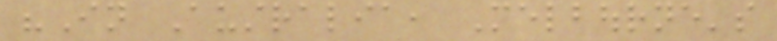"In Australia, Melbourne's
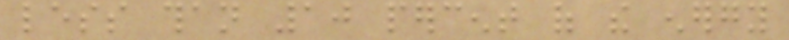less than 10 percent of the energy
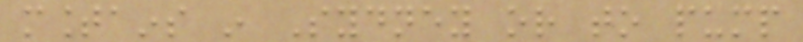mountains in Sydney or to pump
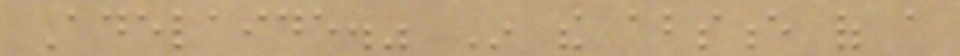Adelaide." In the absence of a
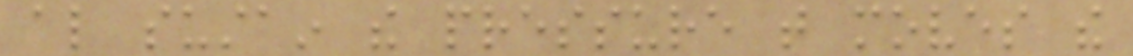also sustain the pressure that moves the
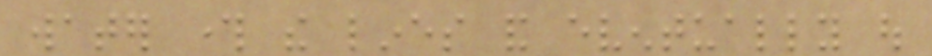water through the lines and eventually out
